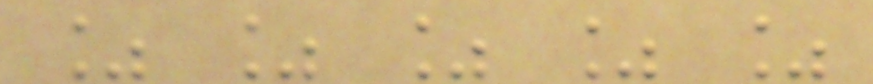% % % % %
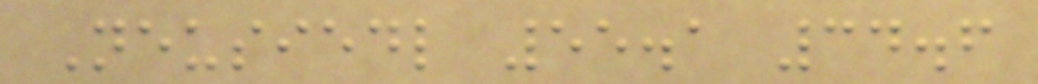Neusiedl 55.1 34.6
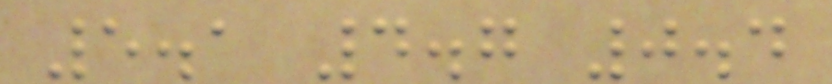5.1 4.7 0.4
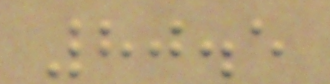80.5
